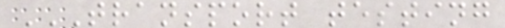TRANSPORT TESTING
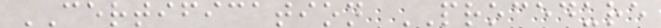CERTIFICATION PROCEDURE
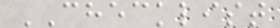CHECKLIST
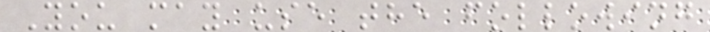You may use the following
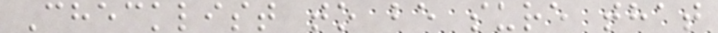Checklist to be sure that
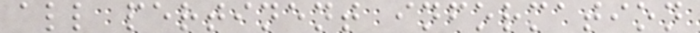all pertinent information
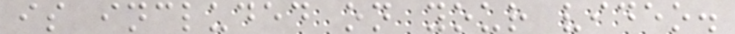is included on your video.
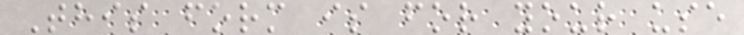This form is for your use
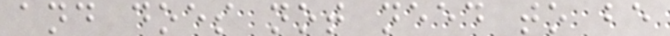and does not need to be
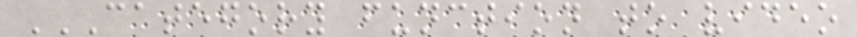CATEGORY FUNCTION TO VIDEO
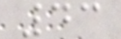43
